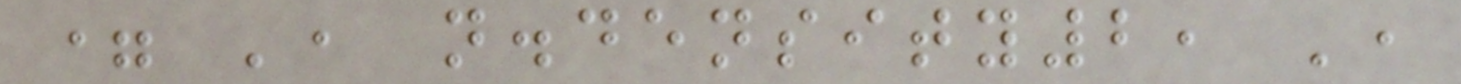= ', n.density2, ',
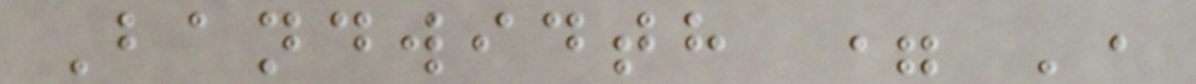Bandwidth = ',
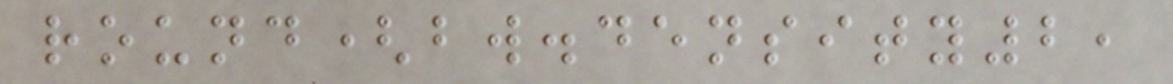round(bw.density2,
